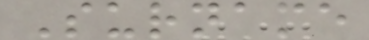Surname
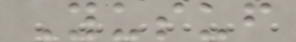Yusuf
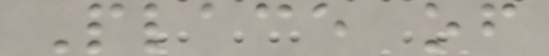Place of
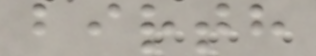birth
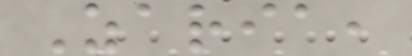Zaria,
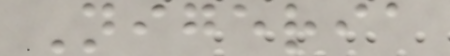Nigeria
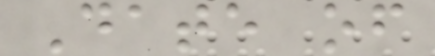Date of
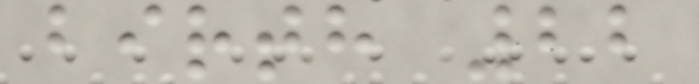birth 22
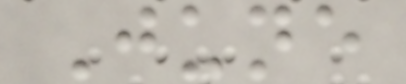June
